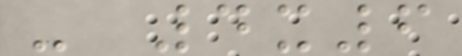- 4x6
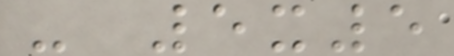- 5x5
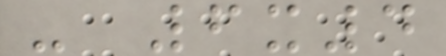- 6x4
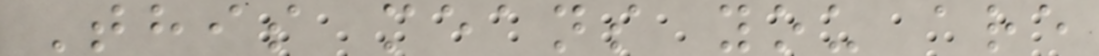This means you are
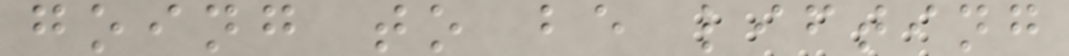going to be lifting
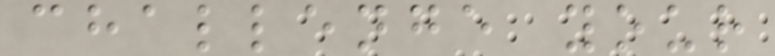challenge your
